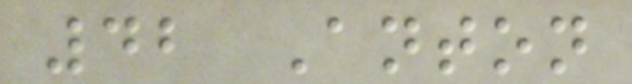42 Anton
